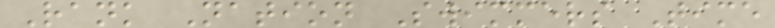Rank Nation Swimmers Time
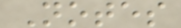Notes
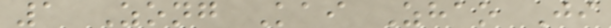1 Zong Kai Zhao Ji
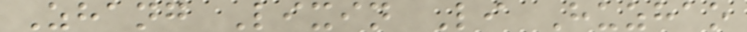Zhang Lixin Li Huzhao
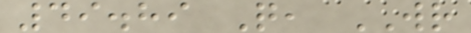49.89 Q, WR
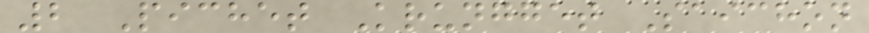2 Pichet Krungget Saichon
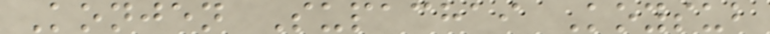Konjen Supachai Koysub
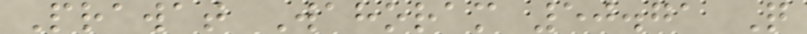Prawat Wahoram 50.71 Q
